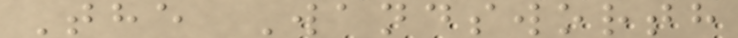The Wandsworth
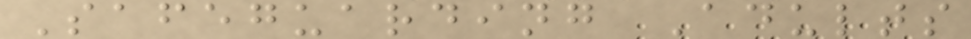Safeguarding Adults
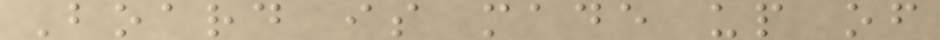Board is made up of
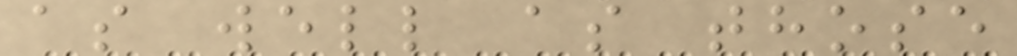as well as those
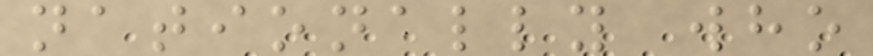nationally who
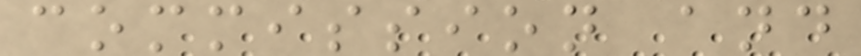commission and
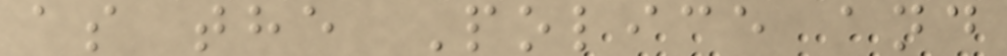as the Police and
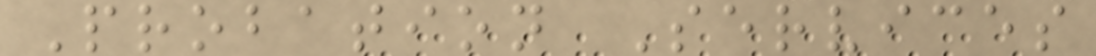Probation Services
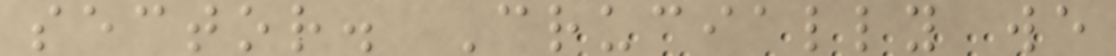sector. Crucially we
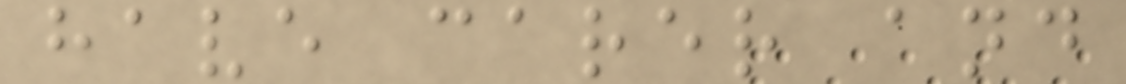have carer and
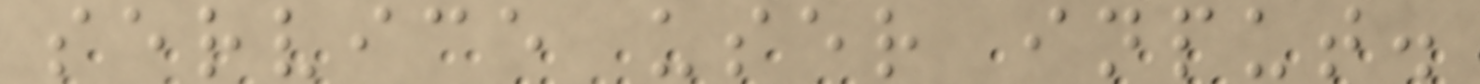service user input.
